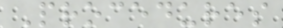Procedures
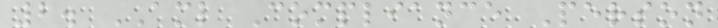2. AML Compliance Person
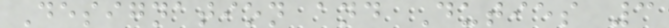Designation and Duties 3
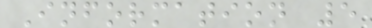Information 5
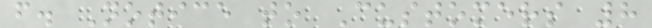f. Notice to Customers 8
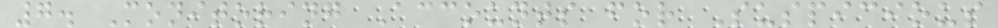7. Monitoring Accounts for Suspicious
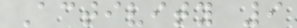Activity 9
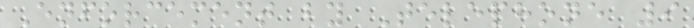Enforcement by Telephone 9
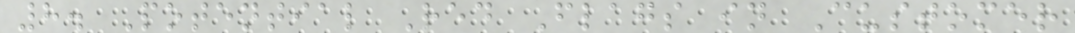8. Potential Red Flags in Customer
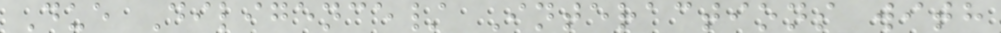Due Diligence/ Interactions with
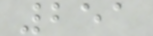251
